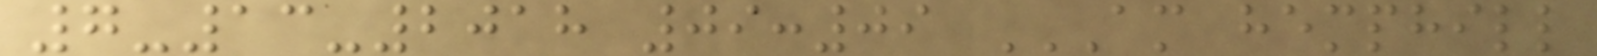7-13-2018 09:09 AM HEMPHILL
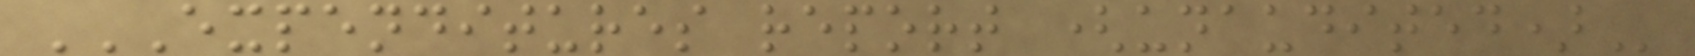EXPENDITURES REPORT (UNAUDITED)
